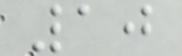10
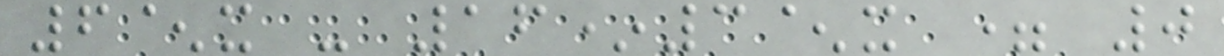6^x - 16*3^x = 0
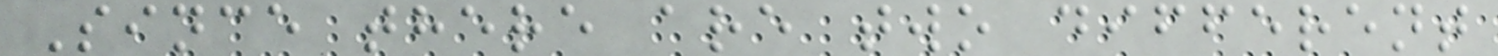Since there are two different
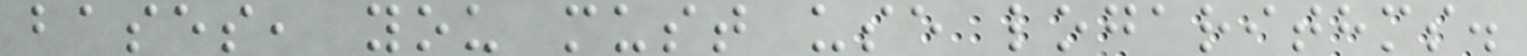bases, you must use logarithms.
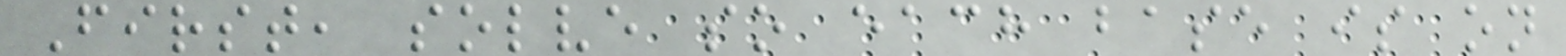First, solve so each base is on
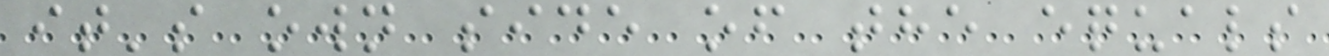it's own side of the equals
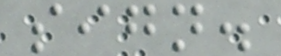sign.
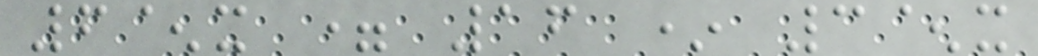6^x = 16 * 3^x
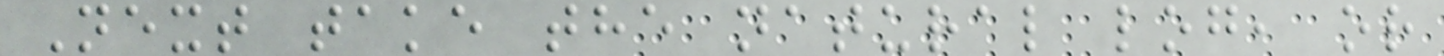Next take the natural log, or
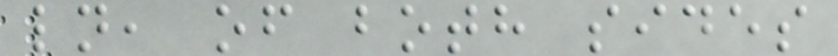ln, of both sides
